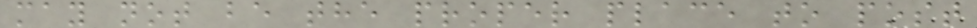may not be the proper place to post
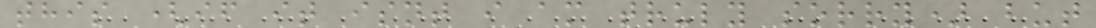this (if it isnt i am truly sorry) but
